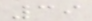39
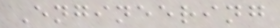Engineering
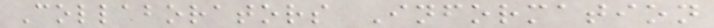Collaborators Information
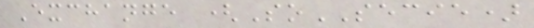Exchange (SoSECIE)
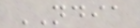NDIA
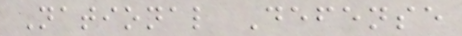National Defense
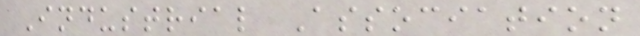Industrial Association
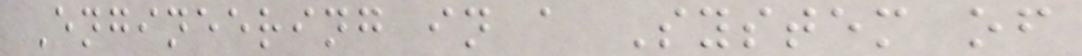Engineering in a System of
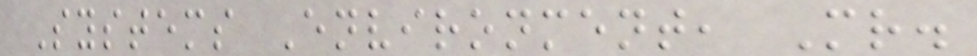Systems Environment, Mr.
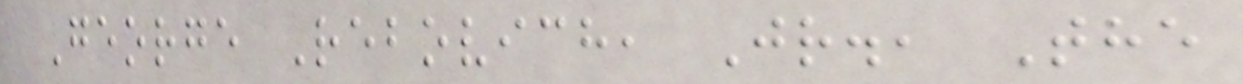George Rebovich, Jr., The
